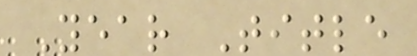Year Title
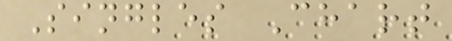Singles Chart
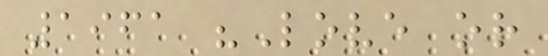1961 "Love or
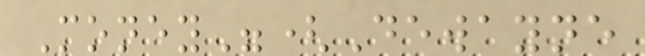Money"(Dewayne
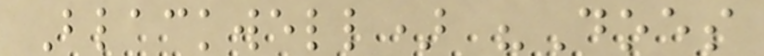Blackwell) "Does
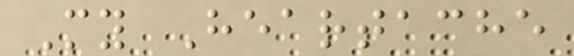My Heartache
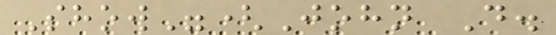Show"(John D.
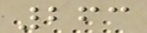263
